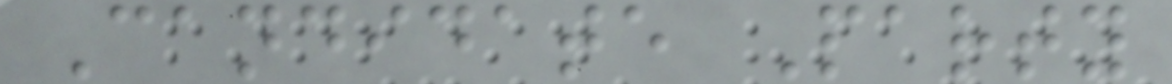Candidate Party
